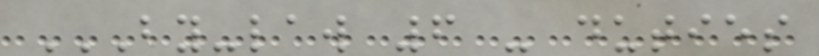BY-LAW 6 - DUTIES
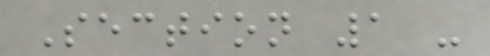Section 1 -
